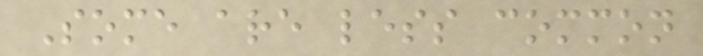Some are less common
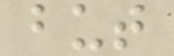but
